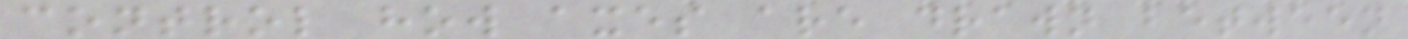control how axes are drawn between
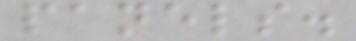panels.
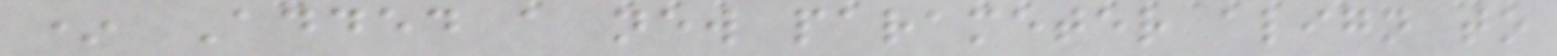* Added a new parameter align to
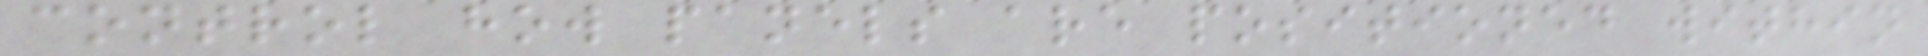control how panels are positioned within
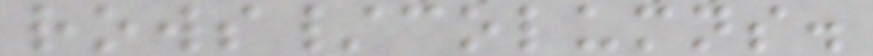rows/columns.
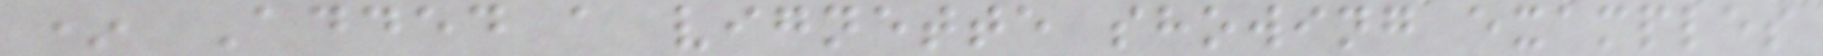* Added a vignette showing examples
